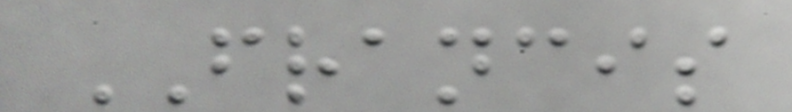FRANCIS
